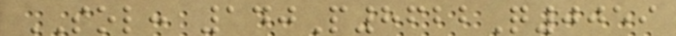SOL: 140P8622Q0059
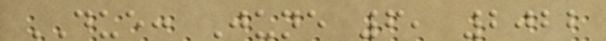DUE: June 6, 2022
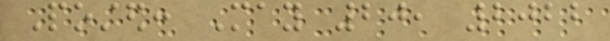Posted: May 20, 2022
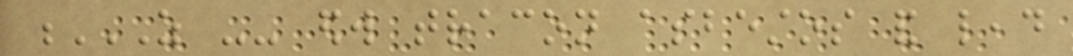Z -- EDW TRACON ASBESTOS AND LEAD
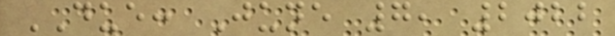DUE: June 7, 2022
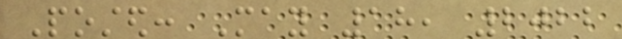Posted: May 18, 2022
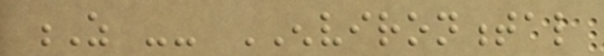Z -- ENVIRONMENTAL
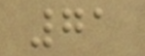71
